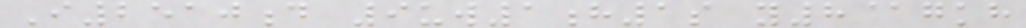I2510d 9uw1h1s y8@gkh
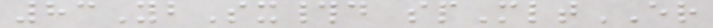83YbSx#d spMltER
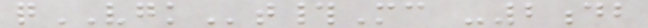qVGKt#Mc -2db
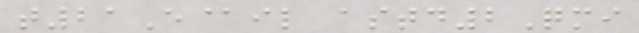t21E@il astd2Qmi
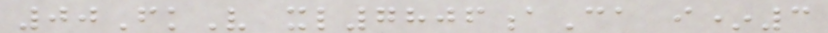00FkV xl7806aCa i*3
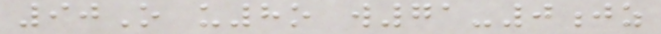90O u8o w71-0jz
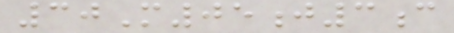30M05j3c
